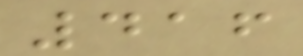416
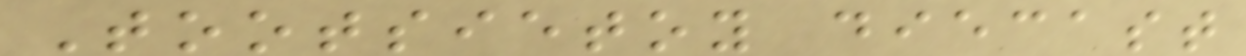Tootsietoy diecast
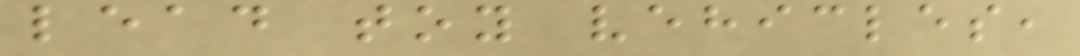lead toy vehicles,
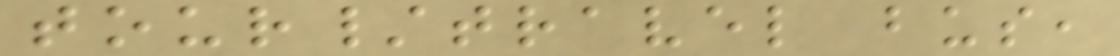tour/travel bus,
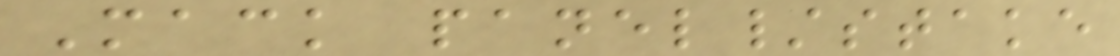Mack panel/stake
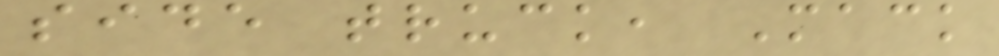side truck, Mack
